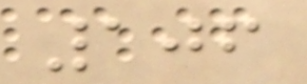106
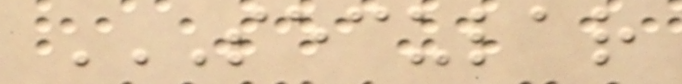SECULAR
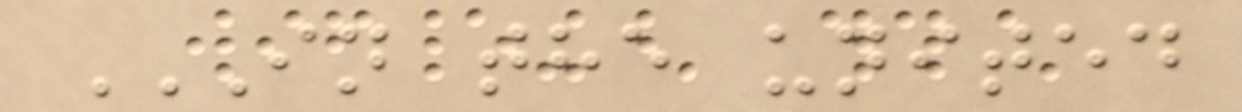IN THE UNITED
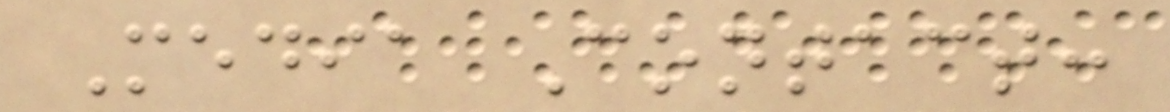Media Contact:
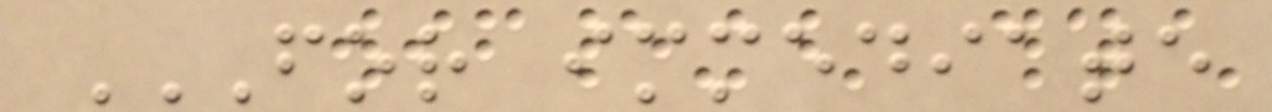FOR IMMEDIATE
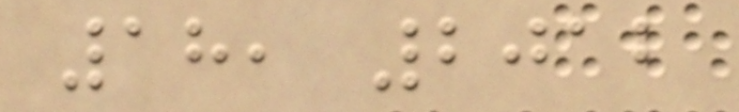18, 2012
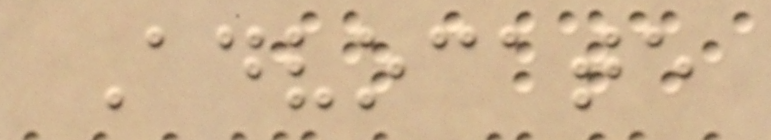Advocate
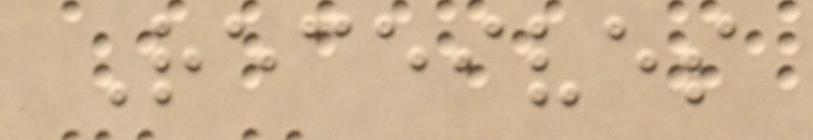Receives
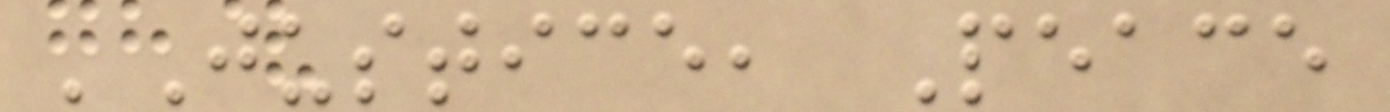'Justice, Peace
